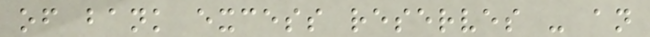of bank excess reserves - an
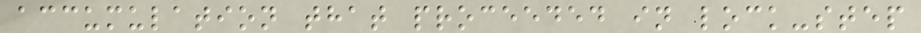accumulation that proceeded in lock-step
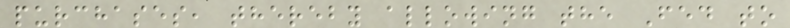purchases, thereby allowing the Fed to
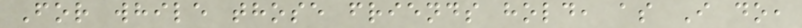For while those friends hold, as I do,
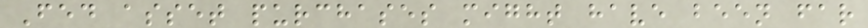Fed asset purchases might have been far
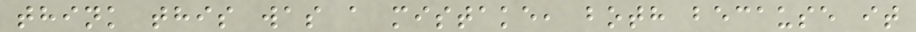think this was a mistake, both because it
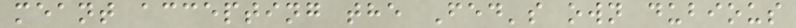meant accepting the Fed's own dubious
